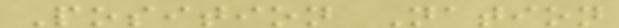Position Nation
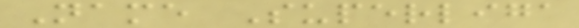Name Superliga
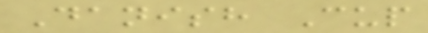Danish Cup
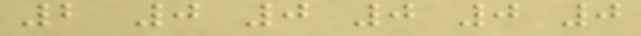2 0 0 0 0 0
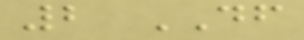2 DF
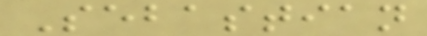Sebastian
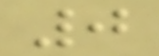0
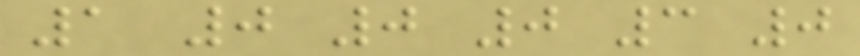1 0 0 0 3 0
